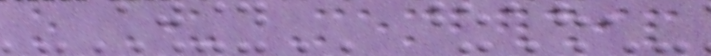o Under Membership
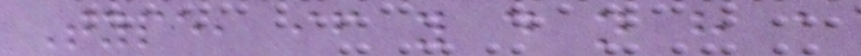Type, if you do not have a
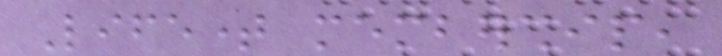Lifetime membership,
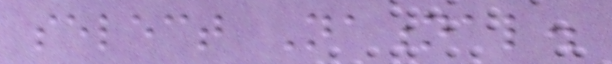select National.
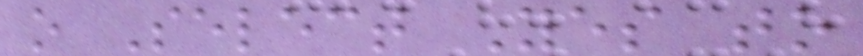o Select Yes to
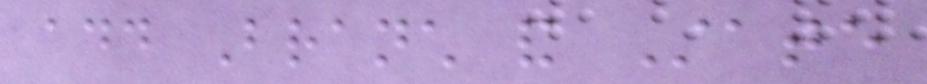add Branch and State
